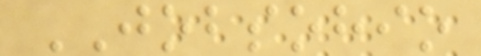JOBSOHIO
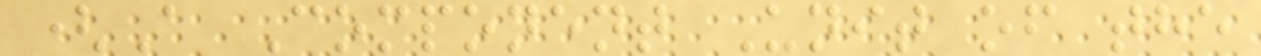(A Component Unit of the
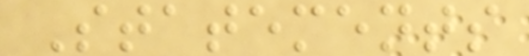Statements
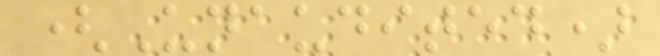(Unaudited)
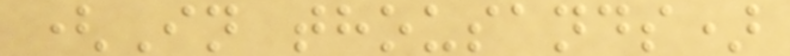(In thousands)
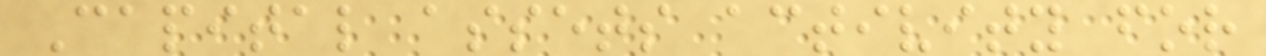Capital assets activity for
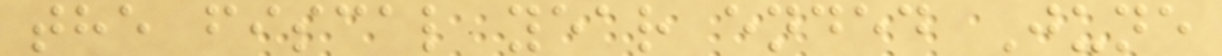the fiscal year ended June
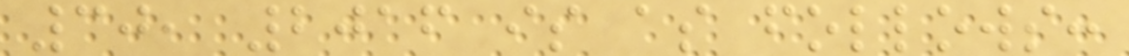30, 2016 is as follows:
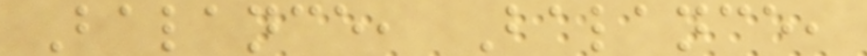Balance, Balance,
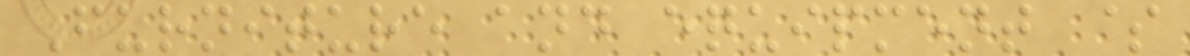Furniture and equipment $
